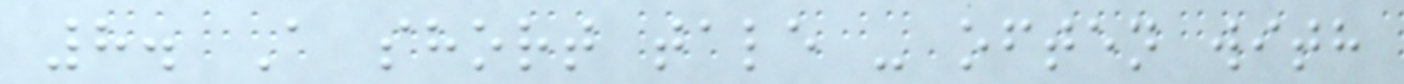8. A short tale - often with
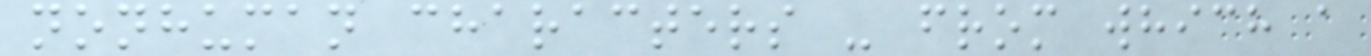nonhuman characters - from which a
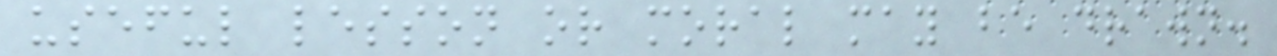useful lesson or moral may be drawn.
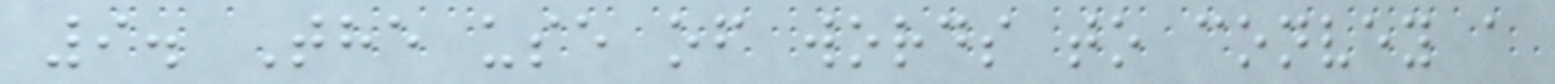9. The use of words to convey a
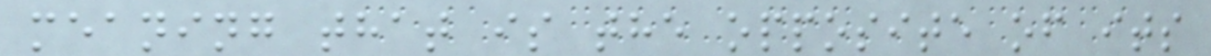meaning that is the opposite of its
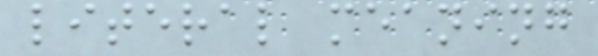literal meaning
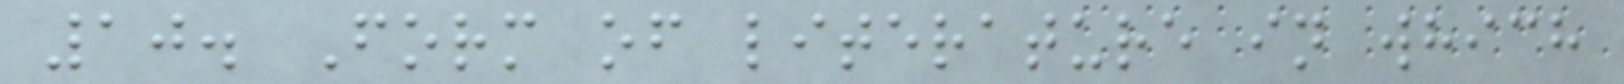10. Form of literature in which
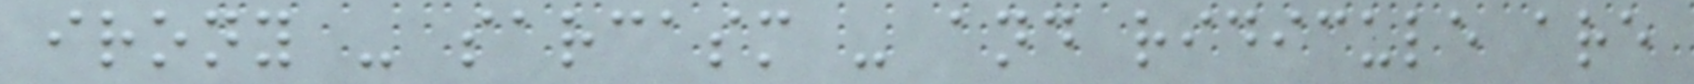irony - sarcasm - and ridicule are
